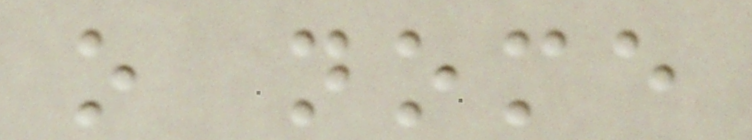o nome
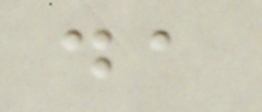da
